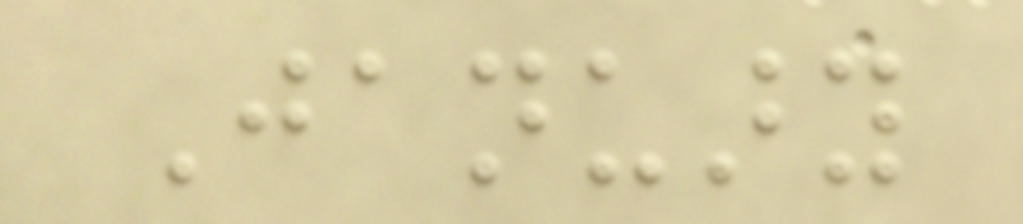January
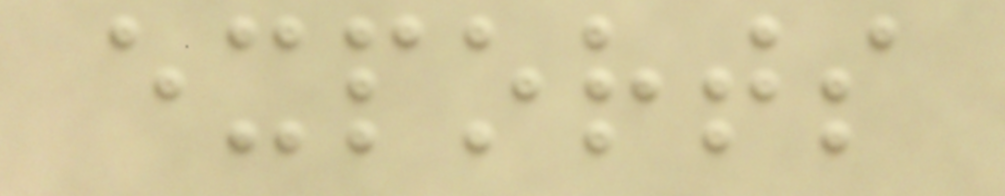exports
